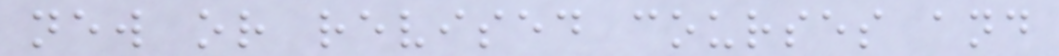new or revised courses and
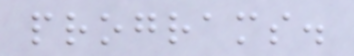programs.
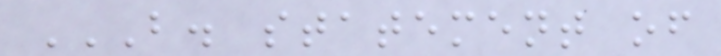B. STATEMENT OF
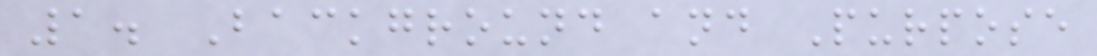1. Background and Purpose
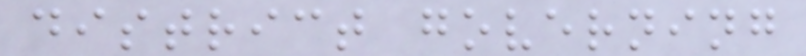district governing
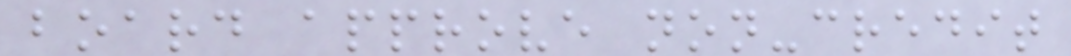board approve non-credit
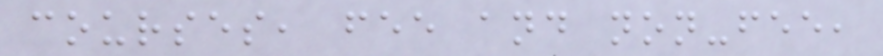courses, fee and non-fee,
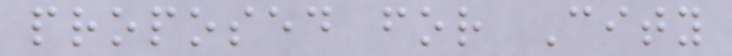proposed for City
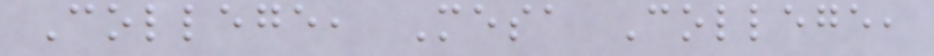College, Mesa College,
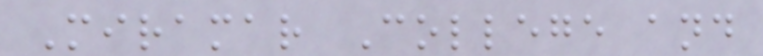Miramar College and
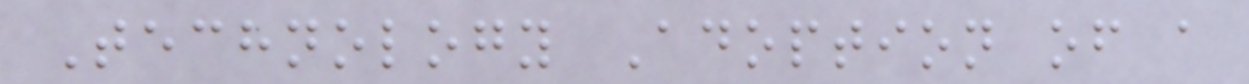Technology Adoption of a
